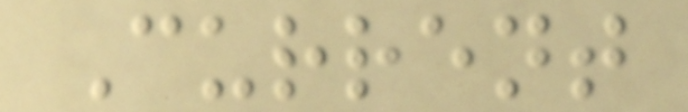Current
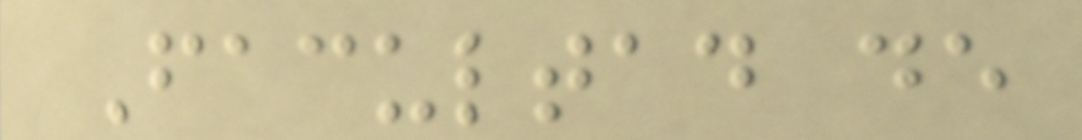Facultad de
